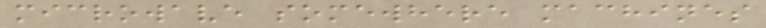microwave somewhere machines
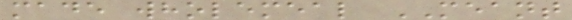made wholemeal MEANT
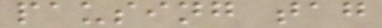pausing tag
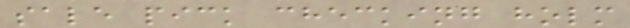sale pick checking holm
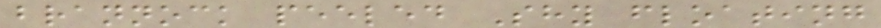brannock peeled Shy floating
